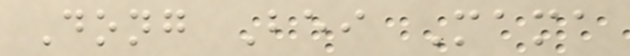Dong Bei Mama
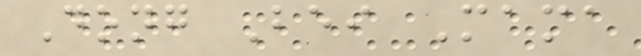Dong Bei Mama
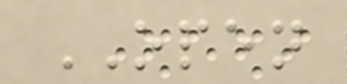OPEN
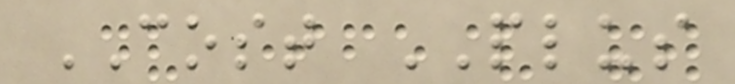COST PLUS
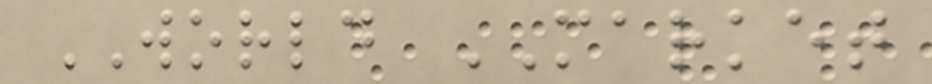WORLD MARKET
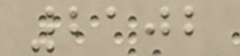2102
